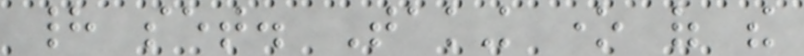had set. Taking one of the
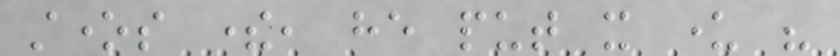stones there, he put it under his
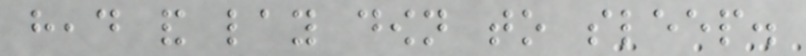head and lay down to sleep.
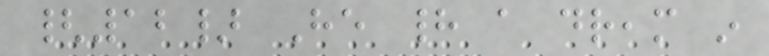{12} He had a dream in
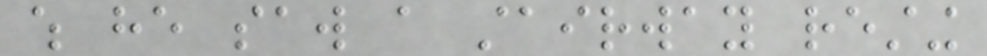which he saw a stairway resting
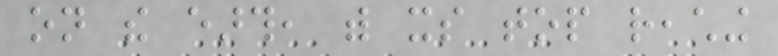on the earth, with its top reaching
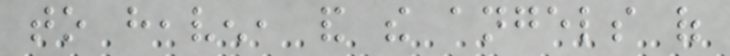to heaven, and the angels of
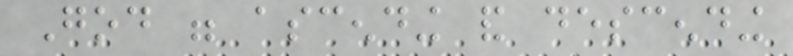God were ascending and descending
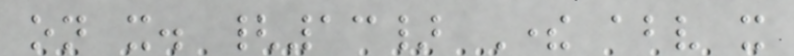on it. {13} There above it
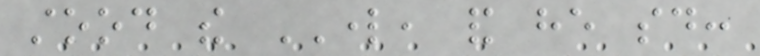stood the LORD, and he said:
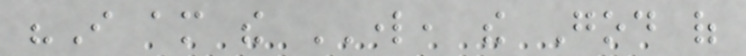"I am the LORD, the God of
